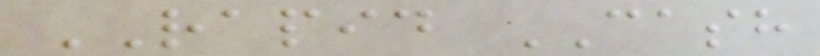RAPID CASH
